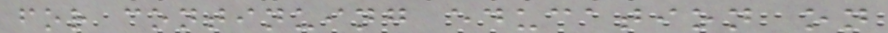for continuing education on
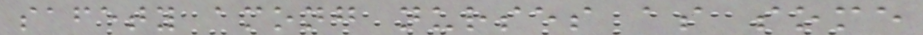safety among nurses as some
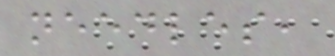needles,
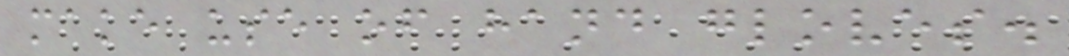make use of hand gloves.
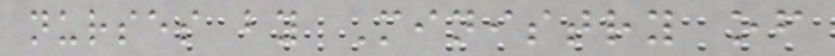nurses by Ministry of
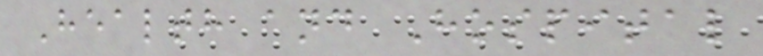Health and Hospital
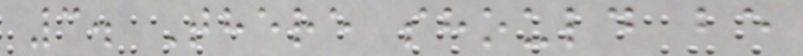3. There should be
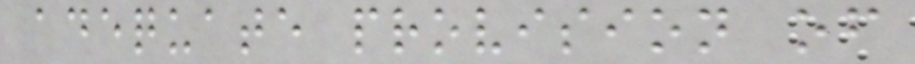adequate provision of
